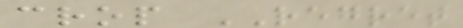crop REGRET
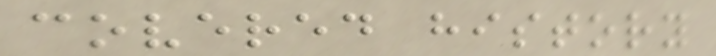covered history
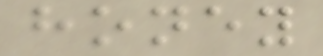honey
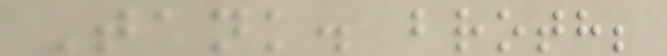Tank. broth;
